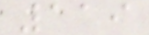119
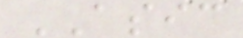ASIC
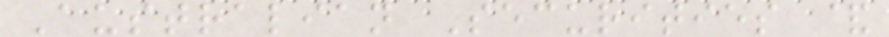Australian Securities &
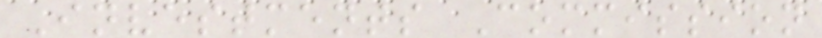Investments Commission
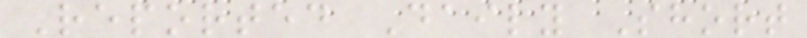Reported Daily Short
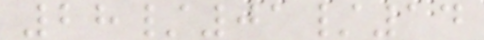28/01/14
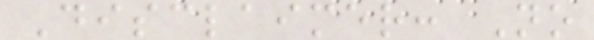Disclaimer: No
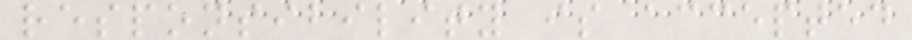responsibility is accepted
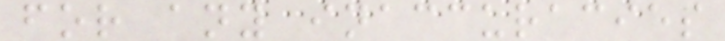for any inaccuracies
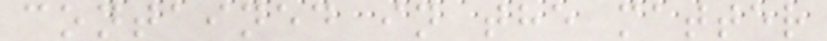contained in the matter
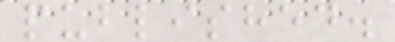published.
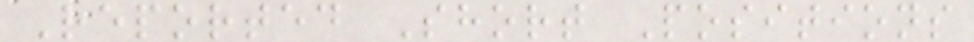Reported Short Positions
